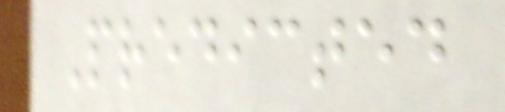Predicted
